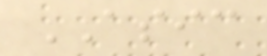ASIC
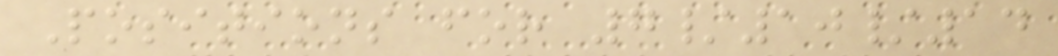Positions for 7/10/14
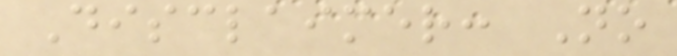Disclaimer: No
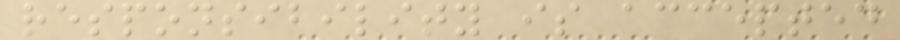responsibility is accepted
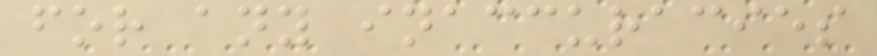for any inaccuracies
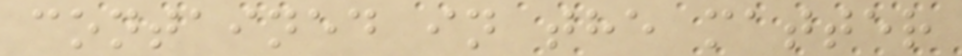contained in the matter
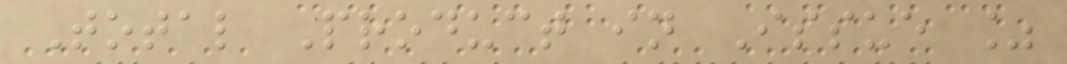Total Product in Issue %
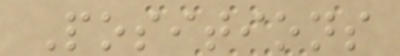Positions
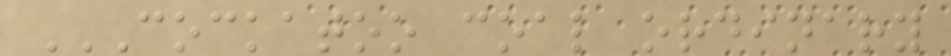COCKATOO COAL ORDINARY
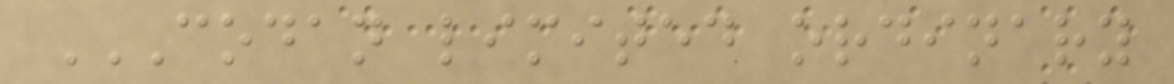CODAN LIMITED ORDINARY
